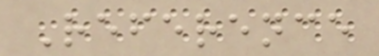Reference
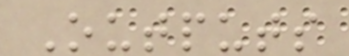Outputs
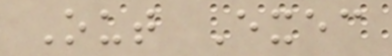Out Exec
